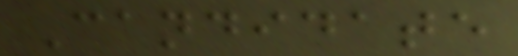Candidate
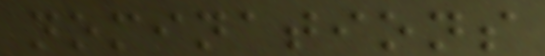nominations
